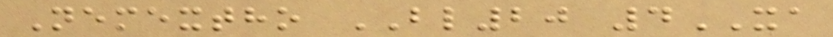Nemextho BL20 4XA
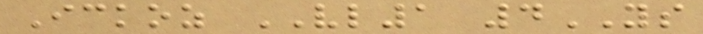Ickoz VL1 4YS
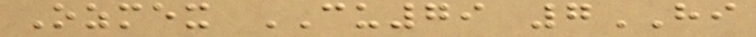Ozmex CU79 7HI
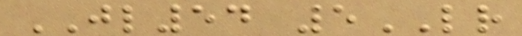JL54 5LR
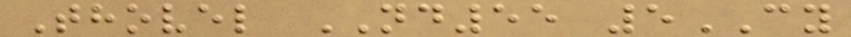Thovel ND55 5CY
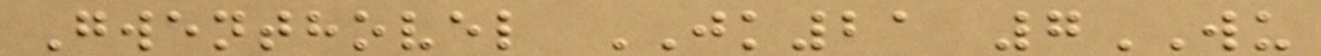Gwenthovel JK21 7WU
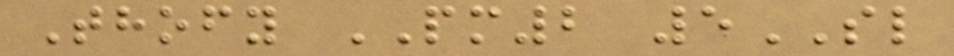Thofy PM2 5SL
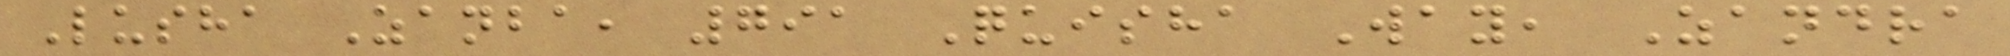Lusha Zanba, 791 Quisha Way, Zandra
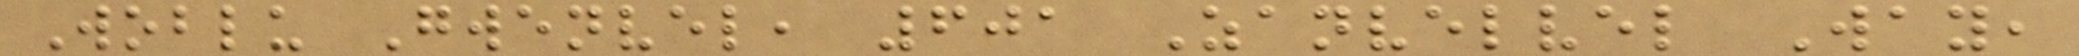Woblu Gwenvel, 601 Zanvelvel Way,
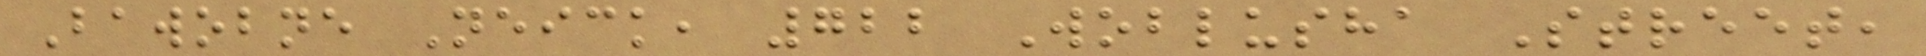Bawobne Neick, 722 Woblusha Street,
